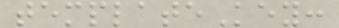templateKey:
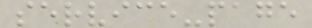service-page
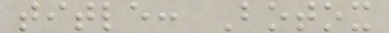title: Botox
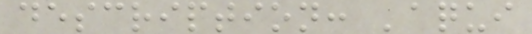description: 'aqui
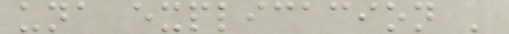una explicacion '
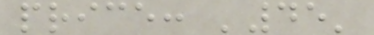price: '45'
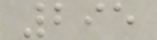295
